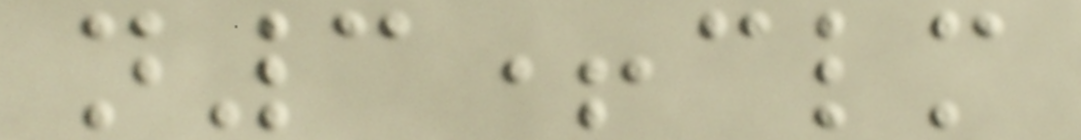n3+clm
